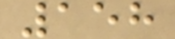158
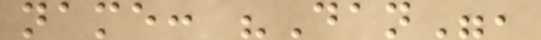name: "Dan",
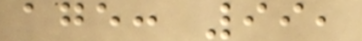age: 99,
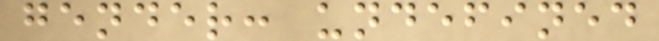gender: undefined
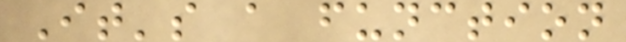It's a function
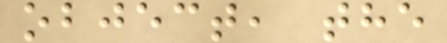object, the
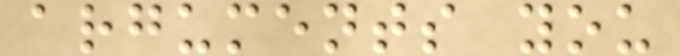arguments you
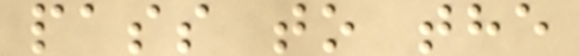pass to the
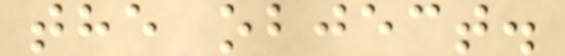the object.
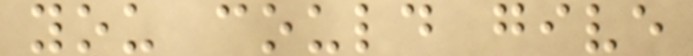you could give
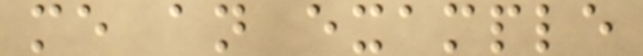me an example
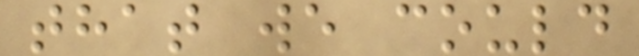that we could
